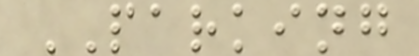PARKING
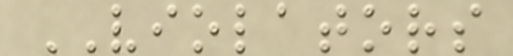VIOLATORS
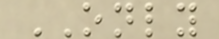ONLY
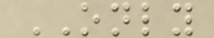ONLY
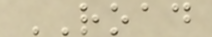ROAD
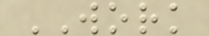WORK
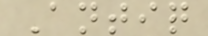Antiq
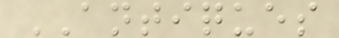ANTIQUES
